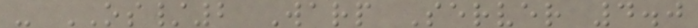- OS/2 Warp Server 4.0
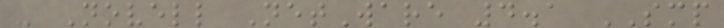- Novell NetWare 4.1 SMP
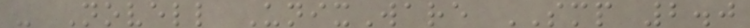- Novell UnixWare SMP 2.0
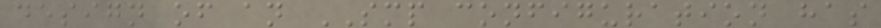design of an SMP configuration has
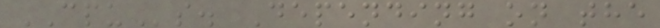CPUs. Depending on the
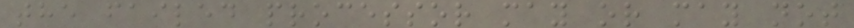the failed processor may or may not
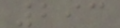293
